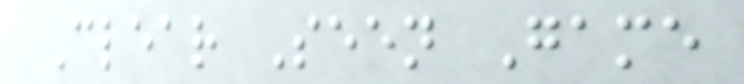Clear Seen Game
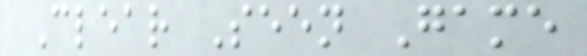Clear Seen Game
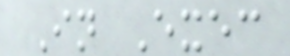In Exec
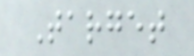Target
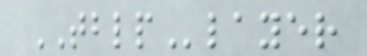TBLPlayer
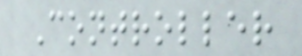Controller
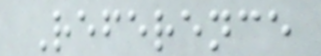Reference
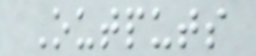Outputs
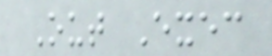Out Exec
